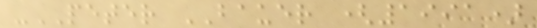-PETER BAUER (1991)
